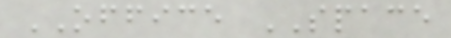OFFICE SPACE
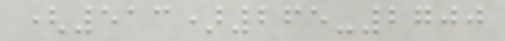(513)265-2700
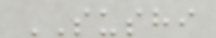SUSHI
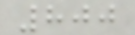800
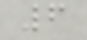6
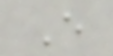E
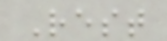Rest
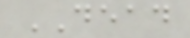DEAD
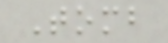Tomb
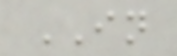IN
